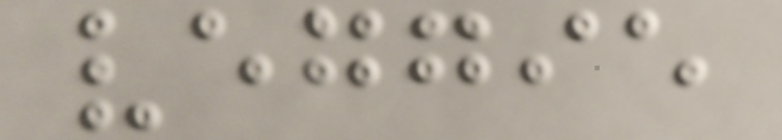veggie
